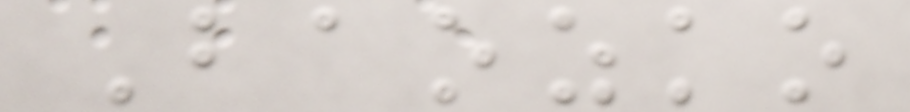Baozko
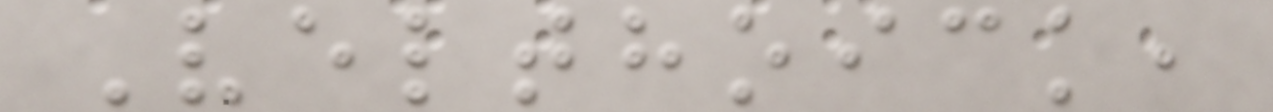Velthoick,
